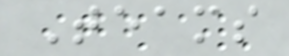Teams
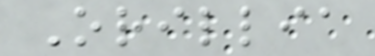Orillia
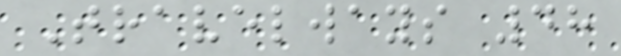Travelways 48
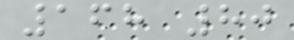168 80
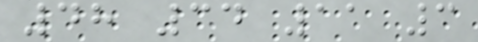48 34 11 3
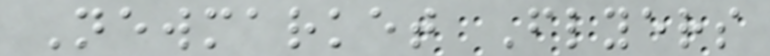Newmarket Flyers
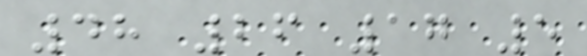48 26 17 5
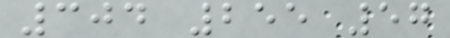304 255 57
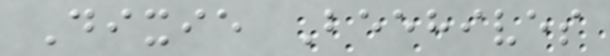Dixie Beehives
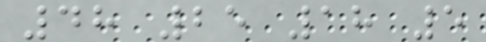48 25 18 5
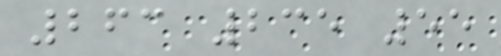263 235 55
